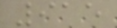915
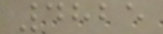4825
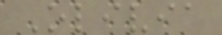Olivia
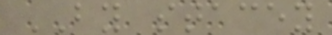BY stacey
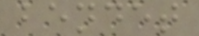bendet
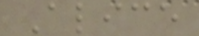Alice
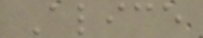Alice
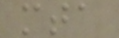mta
